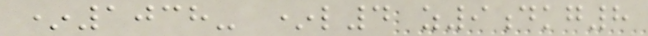*1038- *l4 z9dkg8
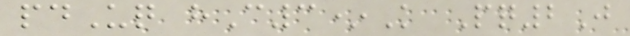pdUq hC3*K Pq2J
